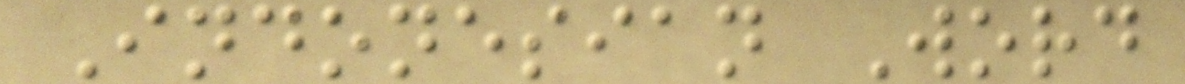Indonesian Word
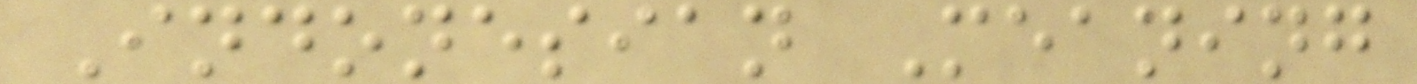Indonesian Meaning
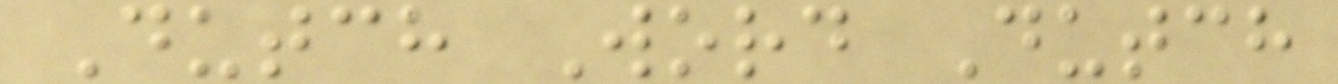Dutch Word Dutch
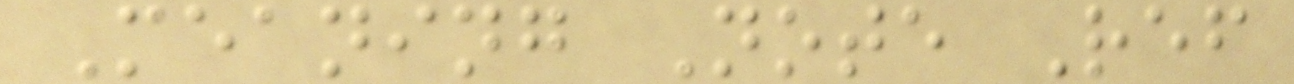Meaning Note Ref
